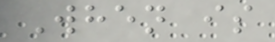When is
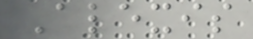Alexis
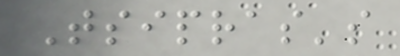Tsipras's
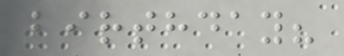birthday?
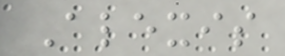Alexis
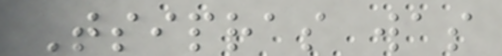Tsipras was
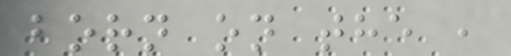born on the ,
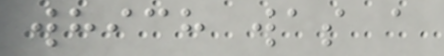which was a
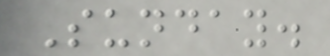Sunday.
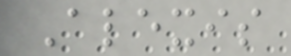Alexis
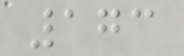173
